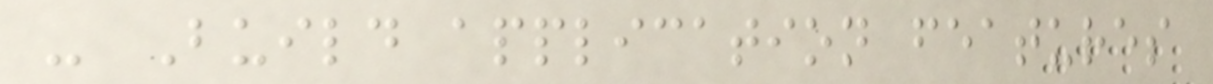- Build application features
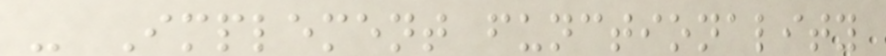- Implement functionality
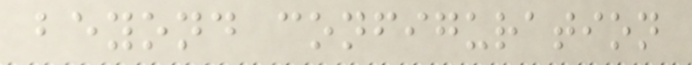beyond configuration
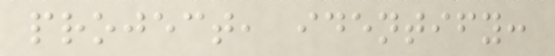project, identify:
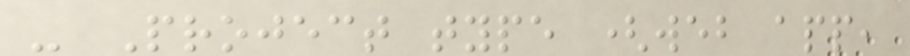- Project type (web app,
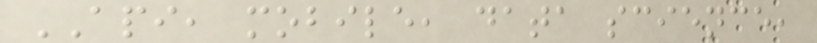API, mobile, data science,
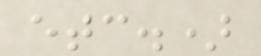etc.)
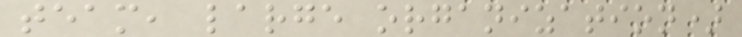team, large organization)
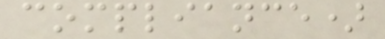compliance)
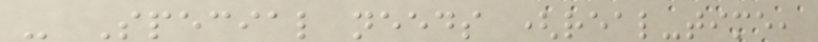- Special needs (real-time,
